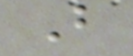B
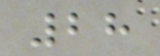28
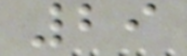29
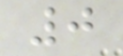0
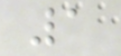1
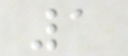1
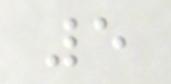5
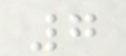7
